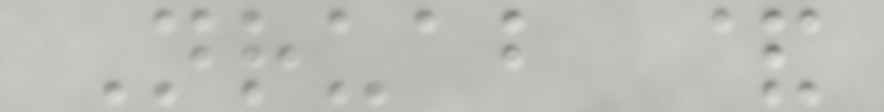Nruab &
